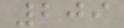209
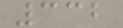332
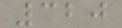320
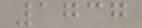1737
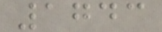1743
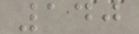140
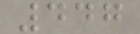447
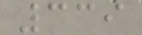339
